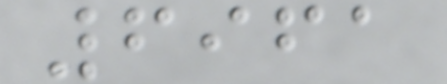6961
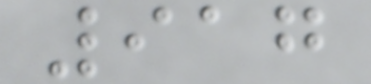917
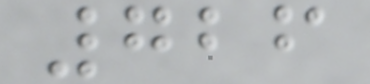726
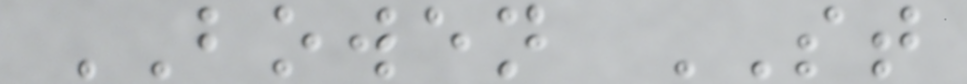BOWEN ST
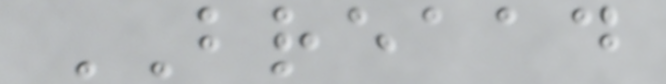BREAAD
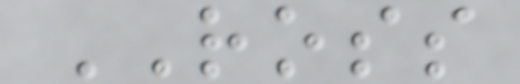ROSS
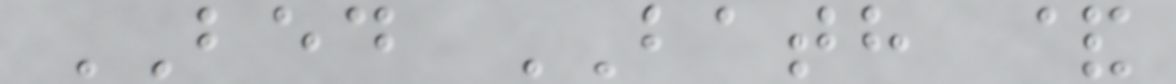BED BATH &
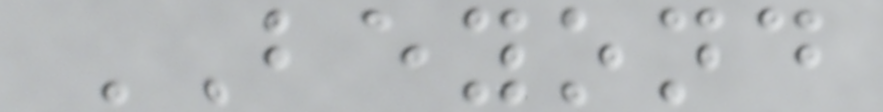BEYOND
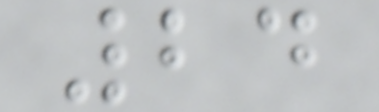24
